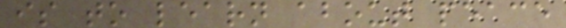is to learn about peace
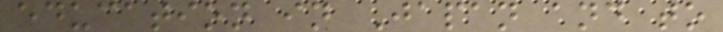education in Japan and to
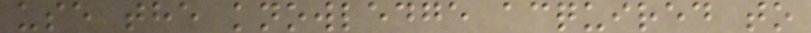use the knowledge acquired to
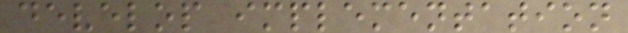develop implementation
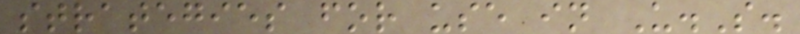strategies for use in U.S.
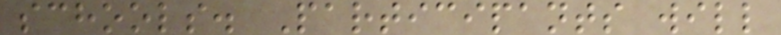schools. Participants will
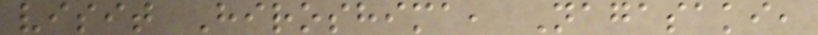visit Hiroshima, Nagasaki,
